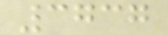3737
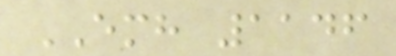EMH 1146
